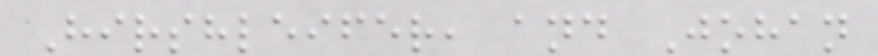Hirshleifer, and Johan
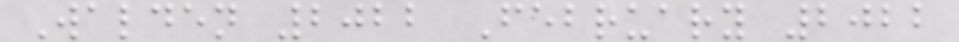Walden 2022 February 2022
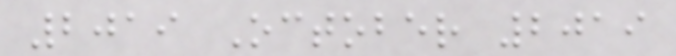2019 October 2019
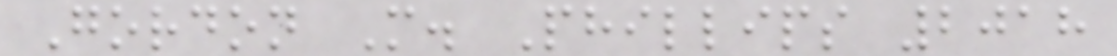Gordon M. Phillips 2018
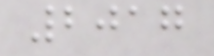2017
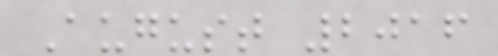August 2016
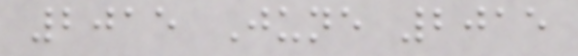2015 June 2015
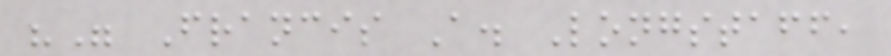"" Francis A. Longstaff,
